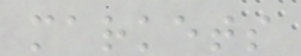markets
